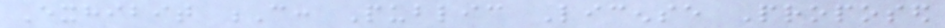Exhibit C: Public License Proposed
